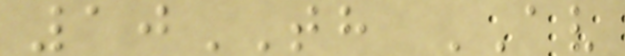10TH AV
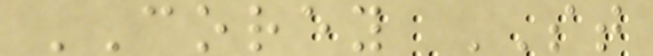COREY ST
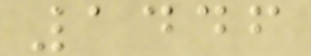1446
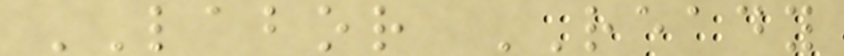LABOR READY
